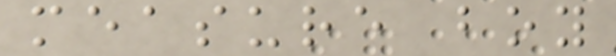measure boy
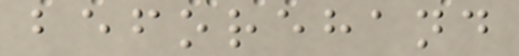beforehand
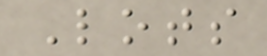Lots
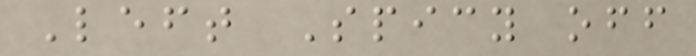Left Spicy off
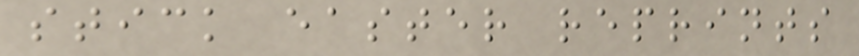stick easter reprints
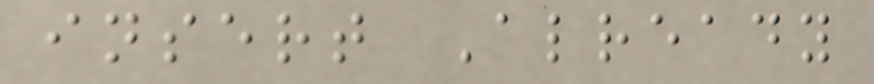insert Already
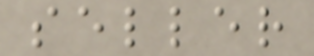seller
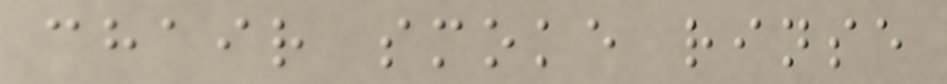chair smoke rinse
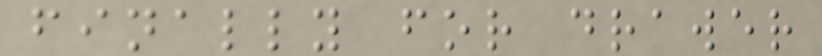finally for drawer
